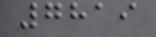7819
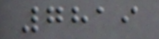7819
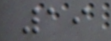19
